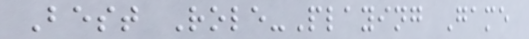Best Role-Playing Game
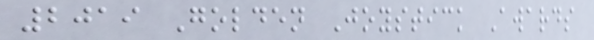2019 Golden Joystick Awards
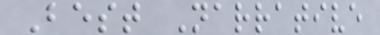Best Narrative
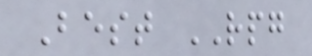Best RPG
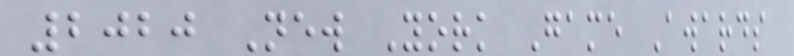2020 New York Game Awards
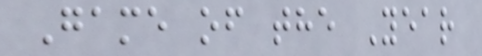Game of the Year
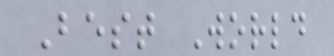Best World
